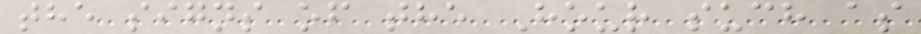the signs of the Hour such as
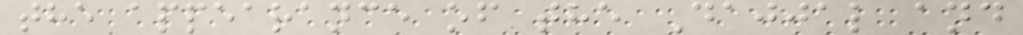the appearance of the Dajjal and
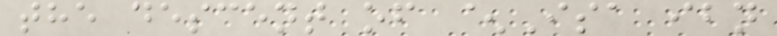the descent of ^Isa ibn
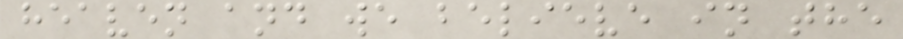heaven and we believe in the
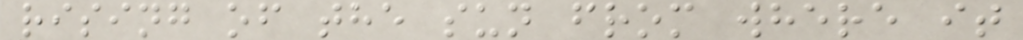rising of the sun from where it
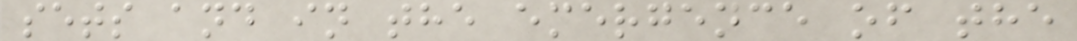sets and in the emergence of the
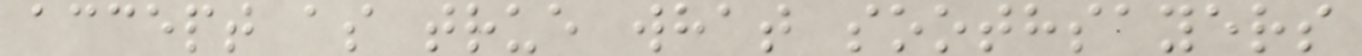accept as true what soothsayers
